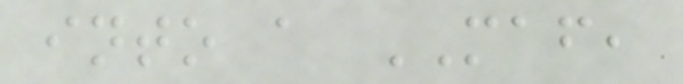into a MAF,
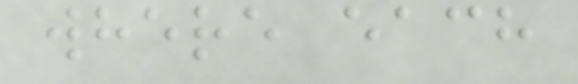where each
